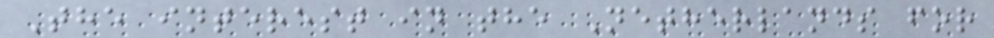The interest in the Netherlands for
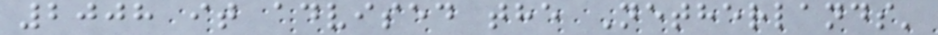2008 it advised the Netherlands'
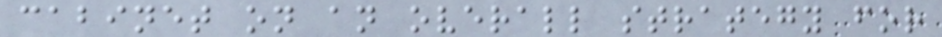cabinet on an overall strategy for
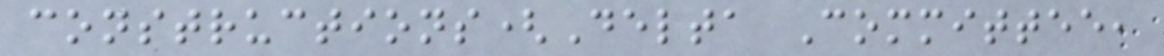constructions(Delta Committee,
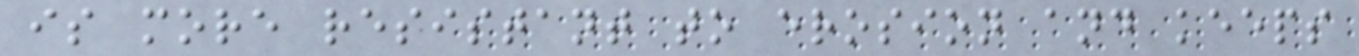is more resistant to erosion and keeps
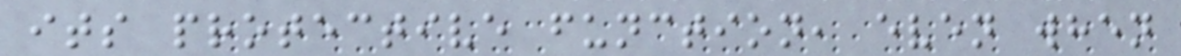its protective function, even when
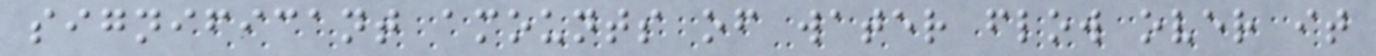significant amounts of water flow over it
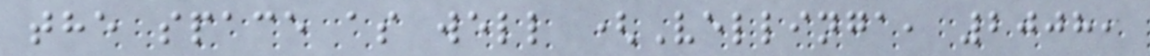the space as well (Vellinga, 2008,
